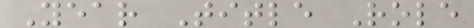Year Title Role
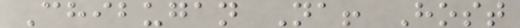Chibugan Na! Host
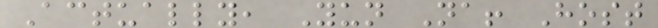Actually, Yun Na! Host
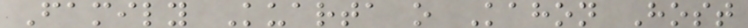Family Kuarta o Kahon Host
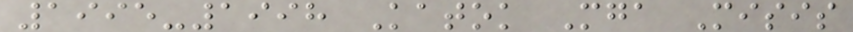1995-1998 Katok Mga Misis
